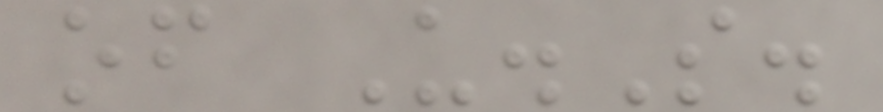of U.S.
